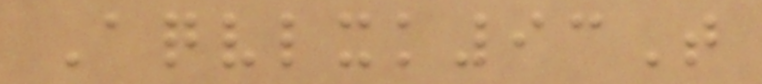Aqvlxk93T
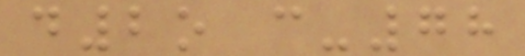d2o c-78
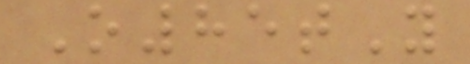O85tY
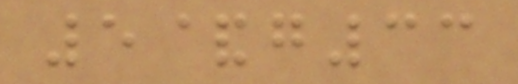5&g33
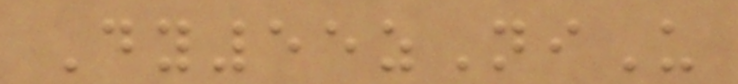Dy55zNiU
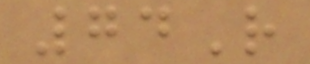74R
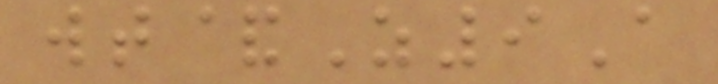wt&Z9A
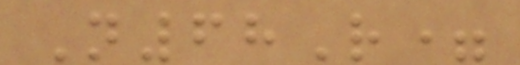N68R=
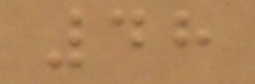48
